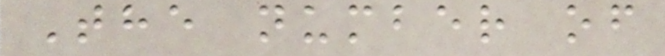The number of
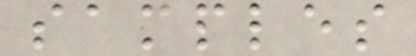samples
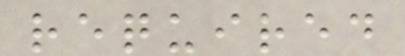required
